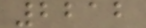2212
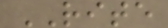RITE
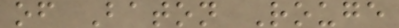of Baton Rouge
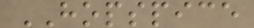HOPSPICE
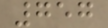757
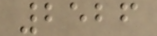2526
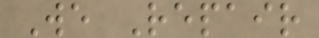We Repair
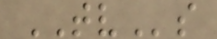TVs
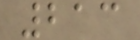213
